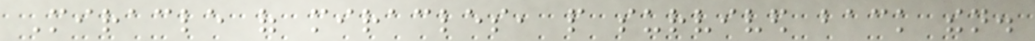Miracle of miracles, people survived back then.
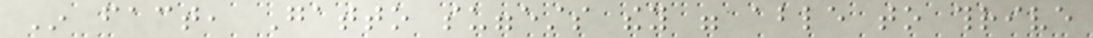In fact, Gatto suggests they were able to thrive
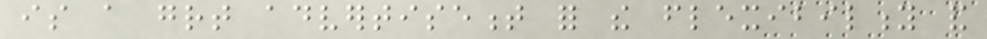is a great advertisement for the flexibility and
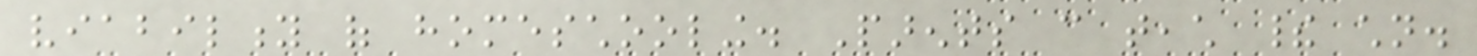viability of homeschooling. Parents can teach their children.
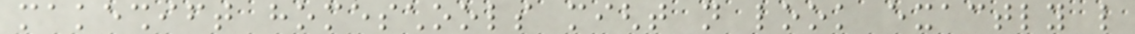makeshift homeschools might not look exactly like
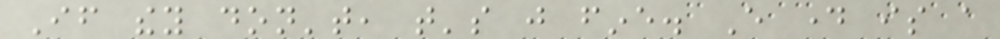If they don't, that's just fine. Every day is a
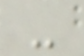-
